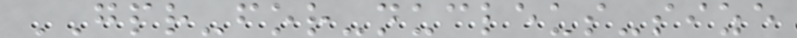GPR-for-nucleus-size
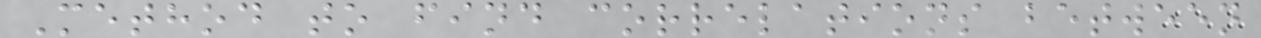Method to find correlations between
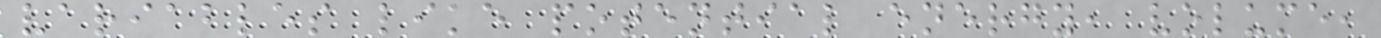variables like potential energy, volume,
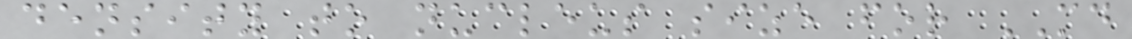density to nucleus size for MD
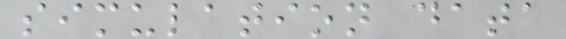simulation data
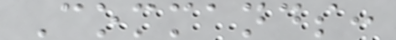Commands:
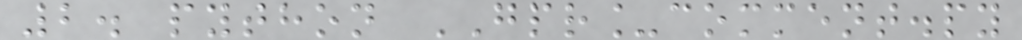2. python GPR_comment.py
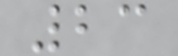23
